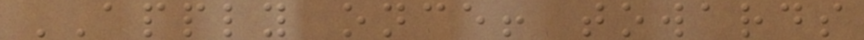APPLY once! towards
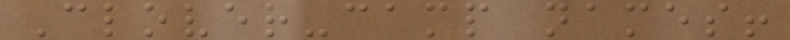Clover-camp names!
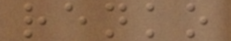renko
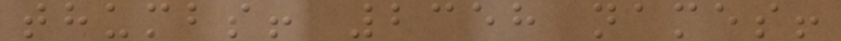thumbs! 2358 names!
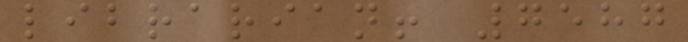librarian! 7587
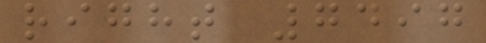right 7497
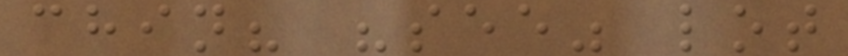chin? "see" lot
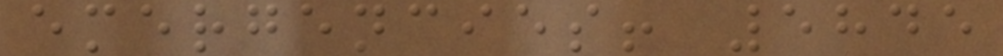emergencies! 5845
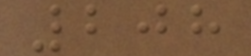208
